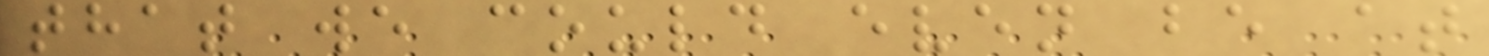that we could even be at
